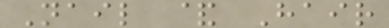Nail & Hair
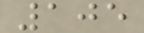105
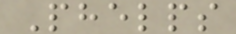Phelps
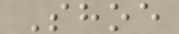Shoe
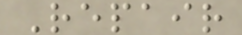Repair
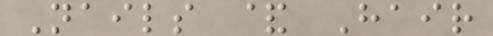Nails & Hair
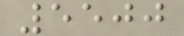5500
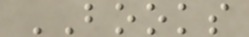BOOKS
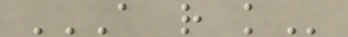A R K
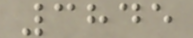3845
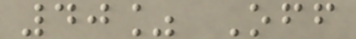40% Off
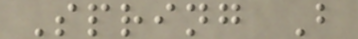Spring B
